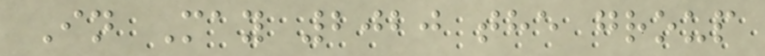In May 2020 the group
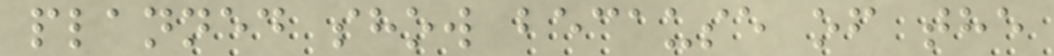planned show because of the
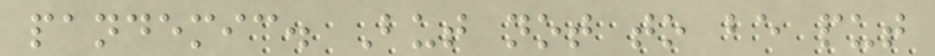pandemic. But not to be put
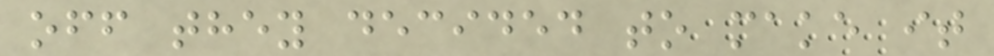off they decided to make it
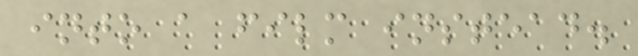into a film instead.
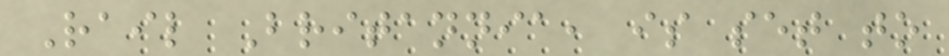Rail Britannia, is set to
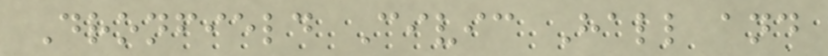Dronfield Civic Hall and
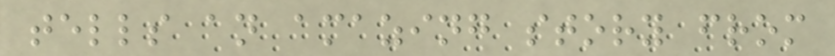tells an amazing story from
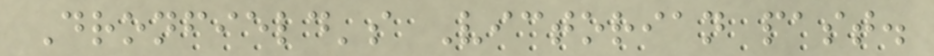Dronfield's Victorian past.
